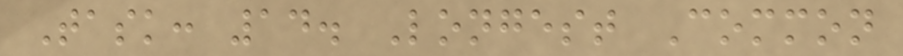Task: 14. Longest Common
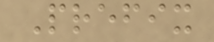Prefix
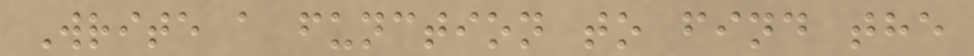Write a function to find the
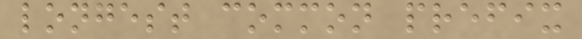longest common prefix
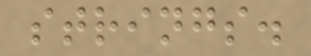strings.
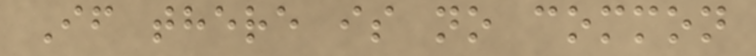If there is no common
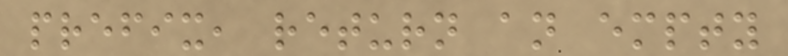prefix, return an empty
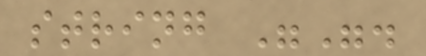string "".
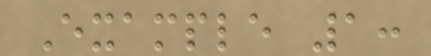Example 1:
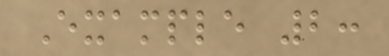Example 2:
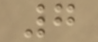7
